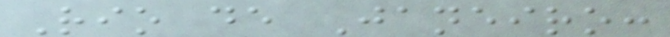Rio de Janeiro:
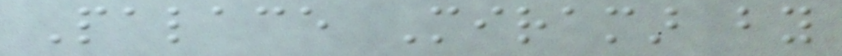Palace Miramar by
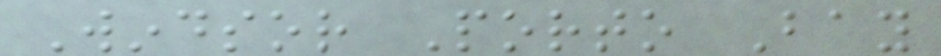Windsor Porto Bay
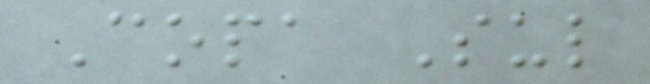Copa Sul
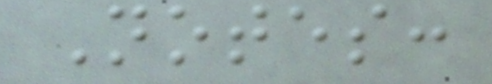Notes:
